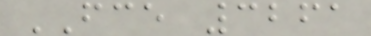FCE 3261
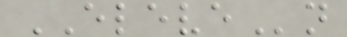ELEVEn
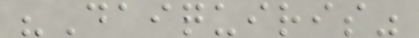"Daiquiris"
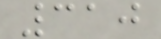310
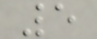5
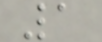1
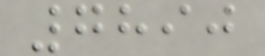7890
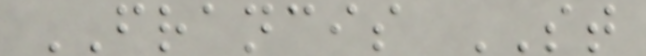FRANCIS ST
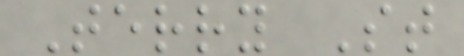Terry St
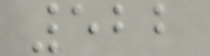522
